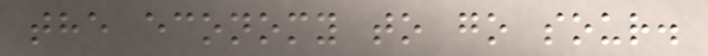the economy to go sour.
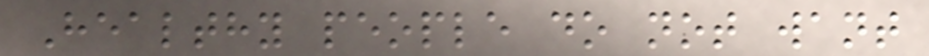Healthy people do not want
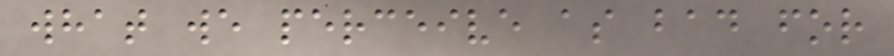what we perceive as bad for
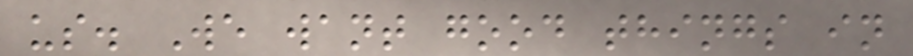us. We want good things in
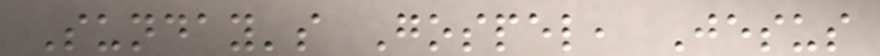Sunday's Gospel, Jesus
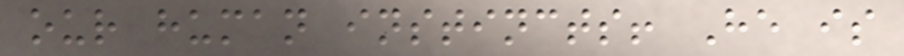our human instincts! He is
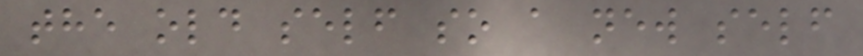the old self so a new self
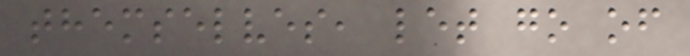themselves, let go of
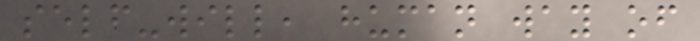self-will, human way of
